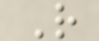R
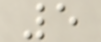5
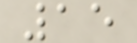15
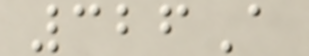326A
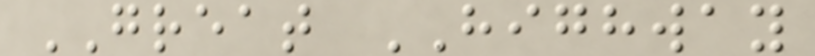GREAT HIGHWAY
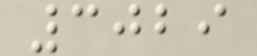3029
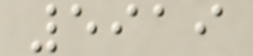5919
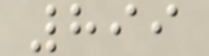899
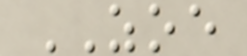ZOE
